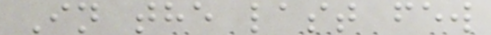In the last few
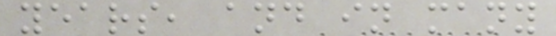years, and in many
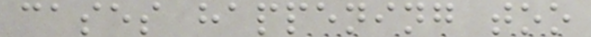cases happening too
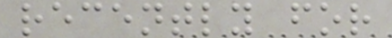recently for
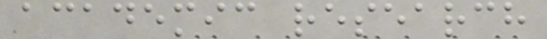academic research
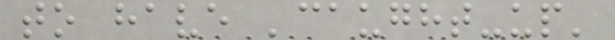to have 'caught-up'
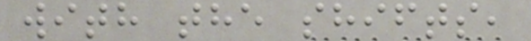with the shifts,
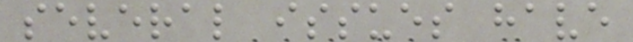several issues have
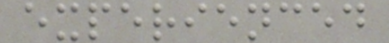experienced
